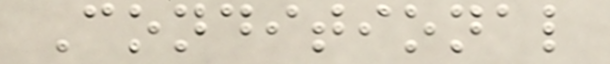Conditional
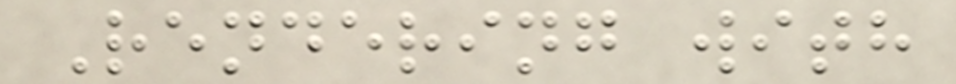Rendering with
